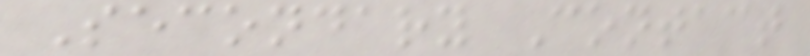Secondary Contact
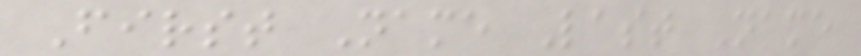First Name Last Name
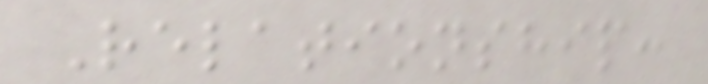Relationship:
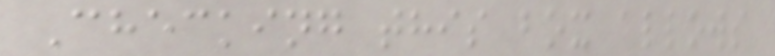Checking this box allows
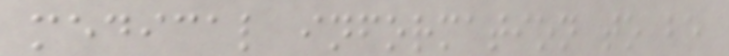medical information to be
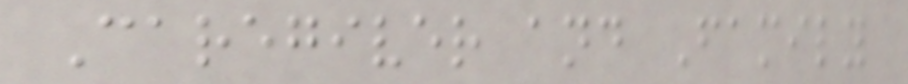Caregiver and Family
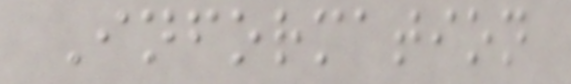Information
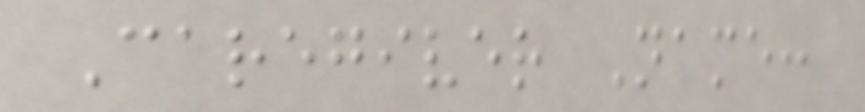Caregiver Name:
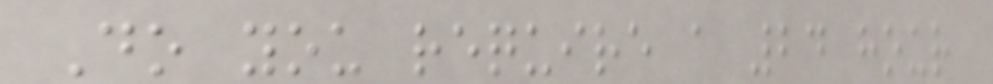Do you require a 24 hour
